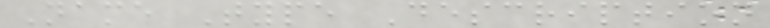Name Type Description
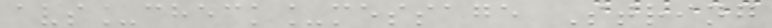avs_check_message String
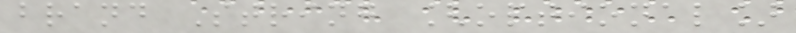brand String [optional]
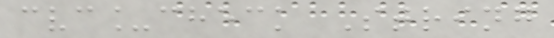cvc_check String
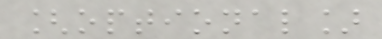[optional]
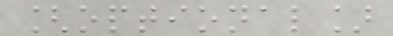[optional]
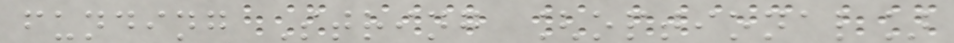funding String [optional]
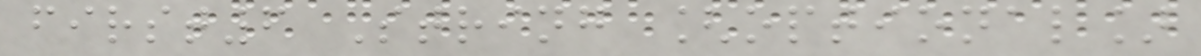first6 String [optional]
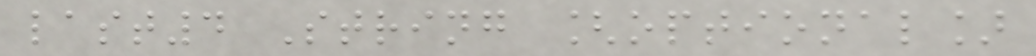last4 String [optional]
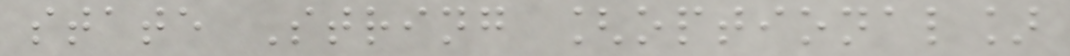state String [optional]
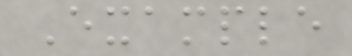Example
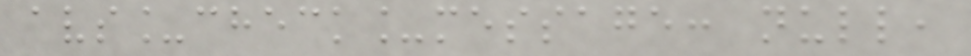avs_check_message: null,
